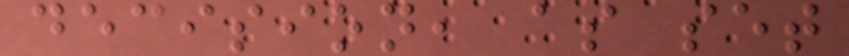decision, as set
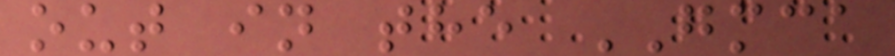out in the GMCA
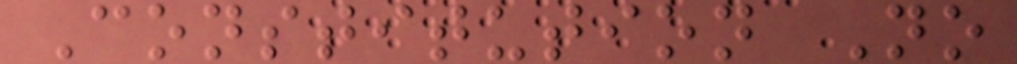Constitution No
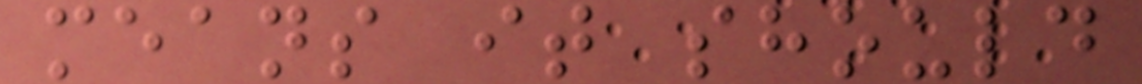means it should
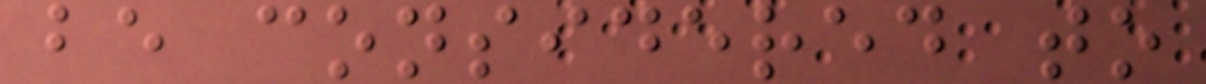be considered to
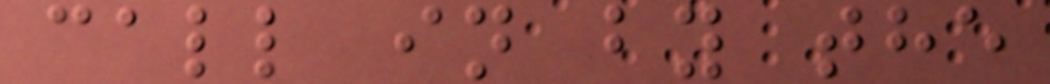call in by the
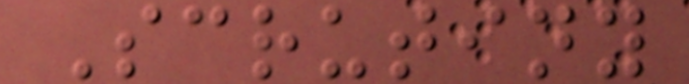Scrutiny
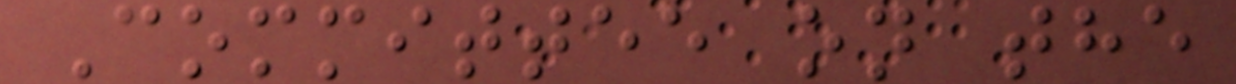Committee on the
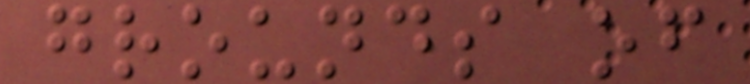grounds of
